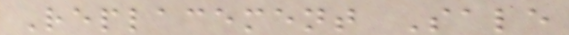Replacement Sale
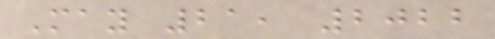May 21, 2022
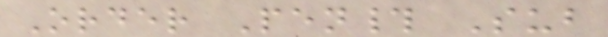Order Pen# Sub
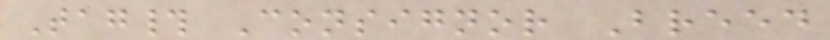Tag# Consignor Breed
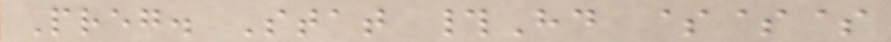Preg. Stat #Hd $$$
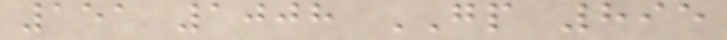151 1008 GP 895
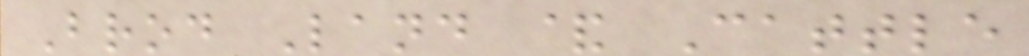Brod Land & Cattle
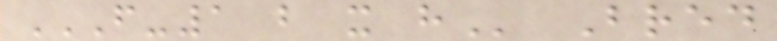F-1 B X H Bred
